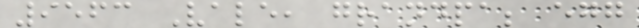9563 Vale, grandpa; egg
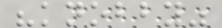"knobby"
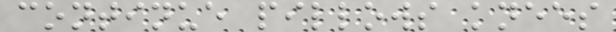continue pillows knees
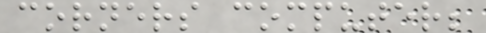corners computer;
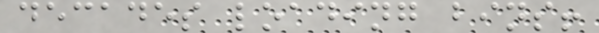decades loading bins!
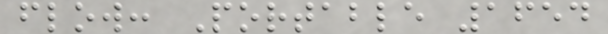flow: Portable 1654
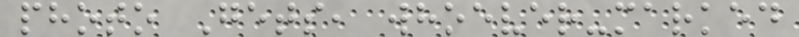photo Gets, whoever-marked
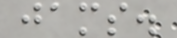jams.
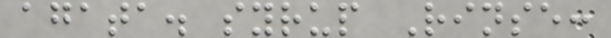agata. syrup Rinse:
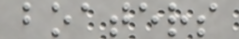boaters
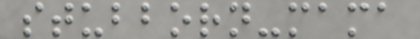stubborn-mama
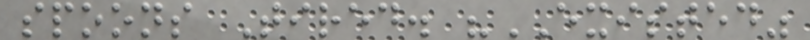spoons Tired. "EXISTED"
